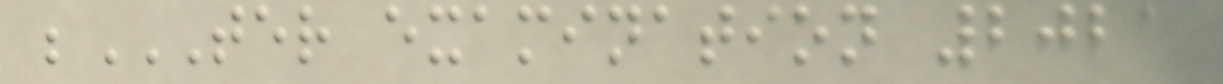;TER EXAMINATION 2021
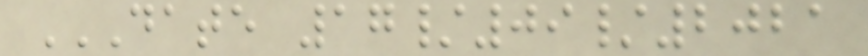DATE 17/09/2021
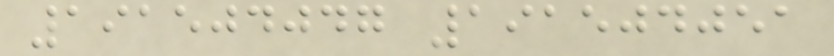191504047 191504051
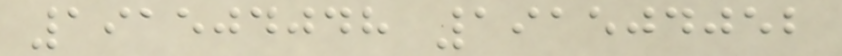191504048 191504052
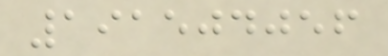191504056
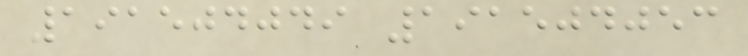191504049 191504053
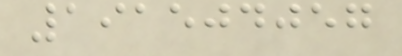191504057
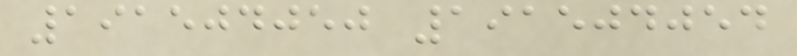191504050 191504054
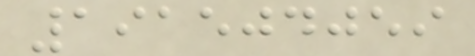191504059
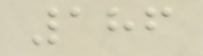186
